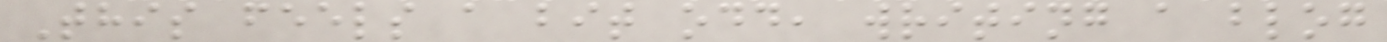This feels a bit odd, writing a blog
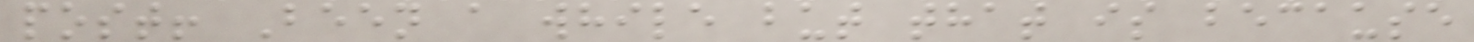post! Been a while but that is because
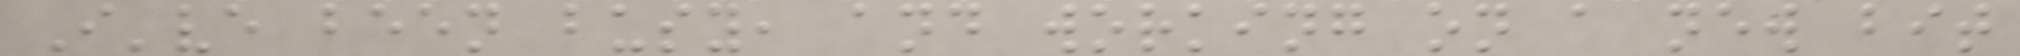I've been busy, and working on a new bit
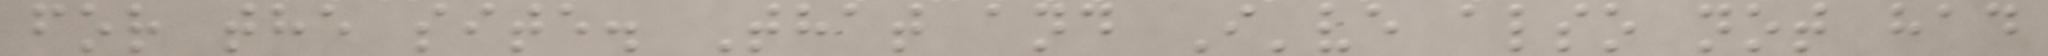for the site. That and I've also not had
